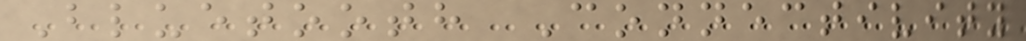Bluetooth Connectivity
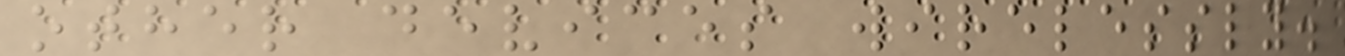other devices wirelessly.
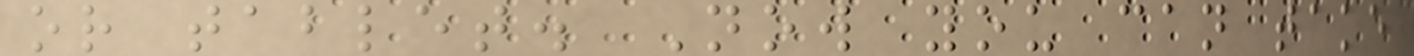or tablet. Now you can take
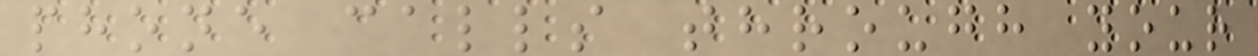phone calls through your
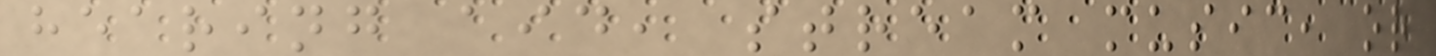hearing aid, stream music, or
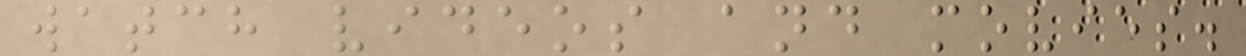watch videos and movies.
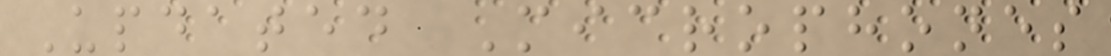Updated Microphones
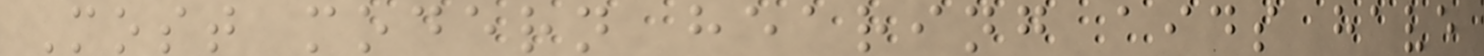Most modern hearing aids have
